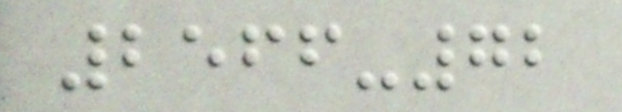2566-72
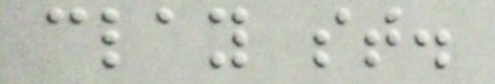clay st.
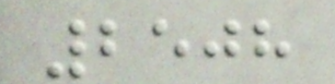2508
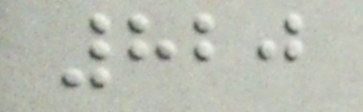820
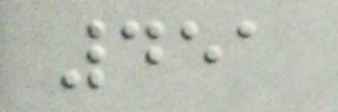451
